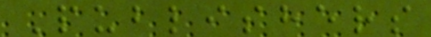Publishers
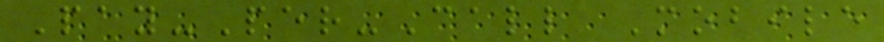Pay-Per-Call Mobile
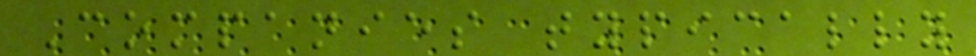Companies typically
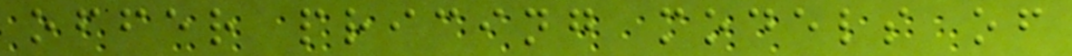offer pricing models of
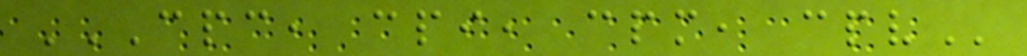CPC, CPI, CPM, CPV
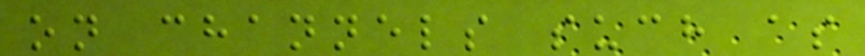on channels such as
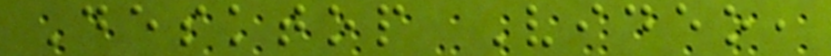Desktop Video,
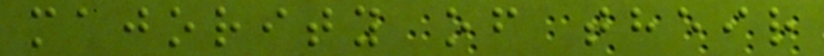majority of their
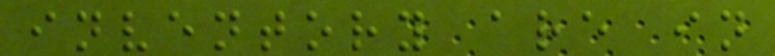inventory are in
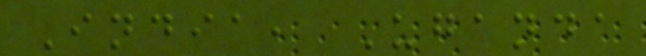India, Uganda
